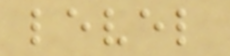level
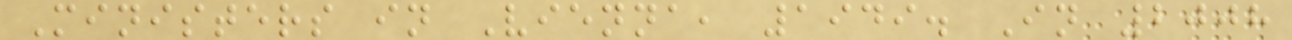Ministers in Vienna, 1949. In 2008
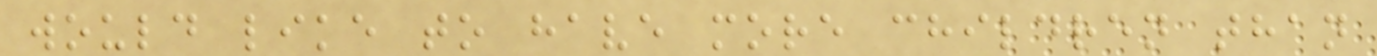would like to have more children than
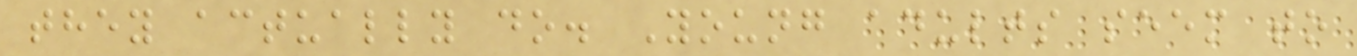they actually do. Young adults seem to
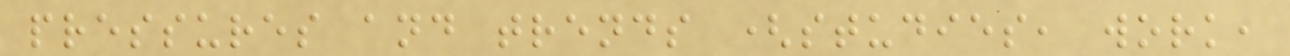pressures and trends (studies, work,
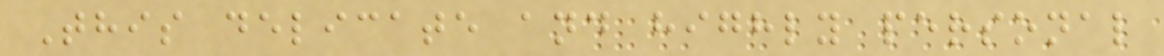This delicate and highly personal
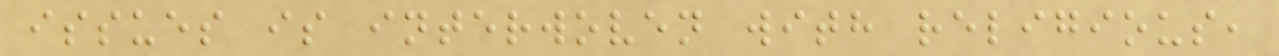issues is interwoven with religious,
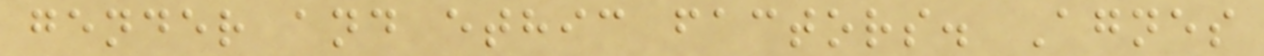gender and ethic factors. Agnes
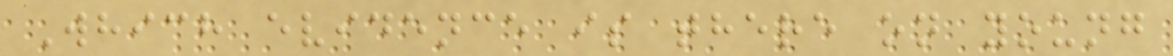Which evidence is there on young
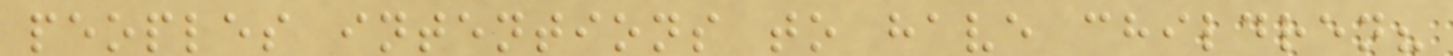peoples intentions to have children?
